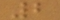2
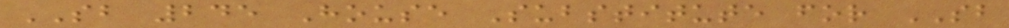SB 245 House Substitute for SB
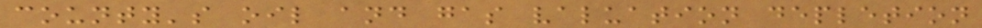county's oil and gas valuation depletion
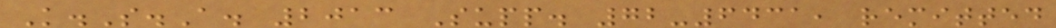K.S.A. 2013 Supp. 72-6431, remitted
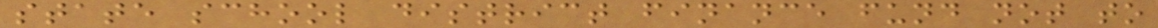state school district finance fund not to
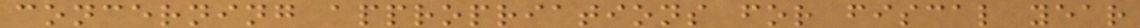concerning appropriations for fiscal year
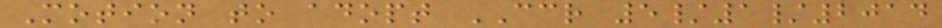Motion to adopt CCR 5/1/2014
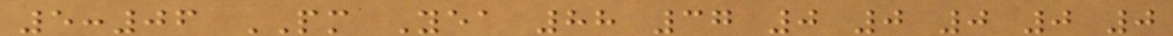5:06 PM Yea 88 37 0 0 0 0 0
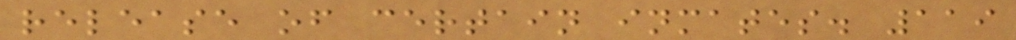release of certain inmates. 119
